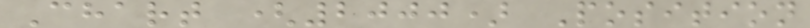Chart (2000) Position
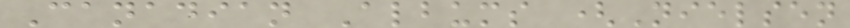Canadian Albums (Nielsen
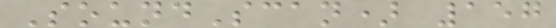SoundScan) 157
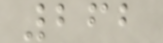262
